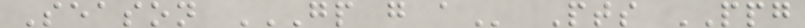Season GP G A Pts PPG
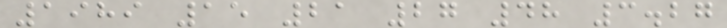1989 15 21 27 48 3.27
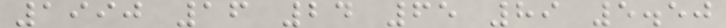1990 16 24 65 89 5.50
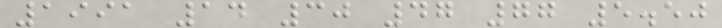1991 14 30 47 77 5.50
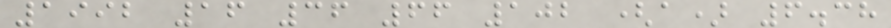1992 16 36 66 102 (a) 6.38
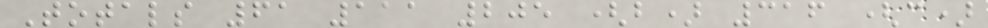Totals 61 111 205 (b) 316 (c)
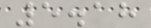5.18
